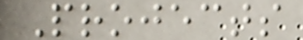Projects
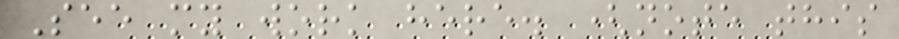See my work here. (note this
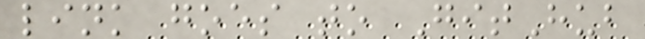link goes to GitHub
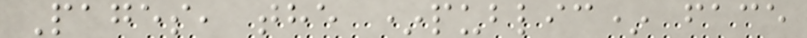Pages, the *public* face
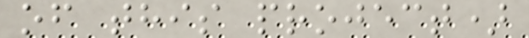of this project)
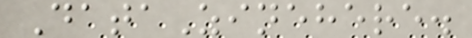DataZinehere.
